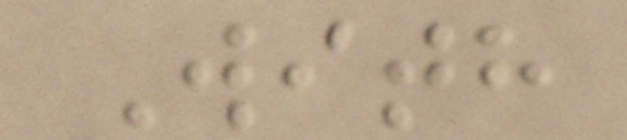With
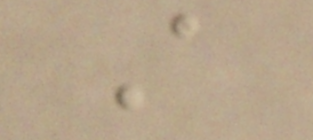A
